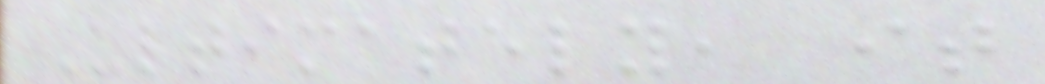Ultimately, it
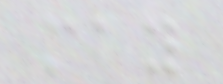may
